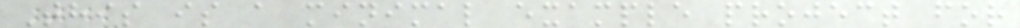This is a minimal example project for
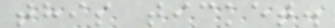this ticket.
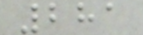281
